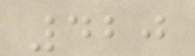420
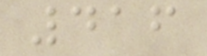416
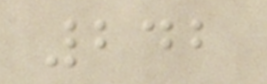242
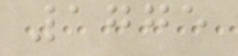1775
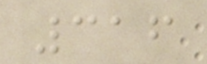316
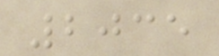2035
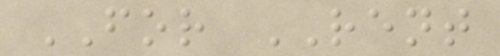FOR RENT
